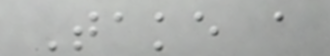Take a
